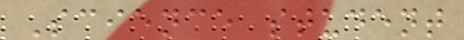Science student
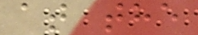at the
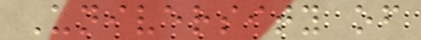University of
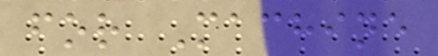for Machine
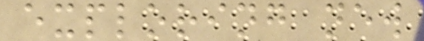exploring new
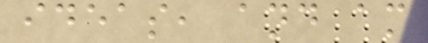ideas, and am
